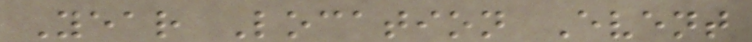Year Location Event
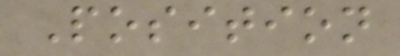Position
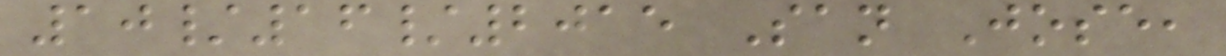10/16/2015 San Jose,
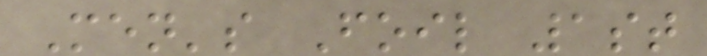Men's Foil 1st
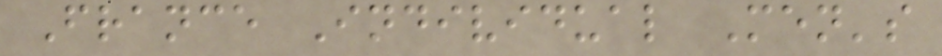France Individual Men's
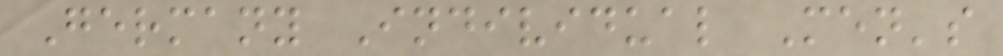Germany Individual Men's
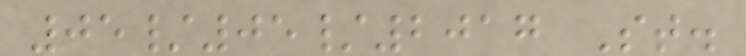05/05/2017 St.
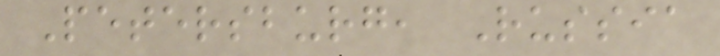Petersburg, Russia
